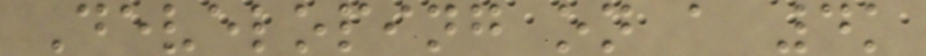Developing on a 4k
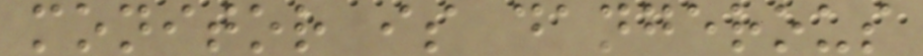monitor is dangerous
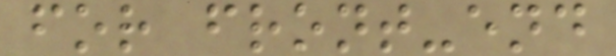for front-end
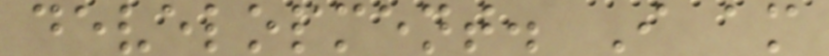development. I am
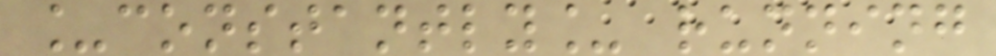_constantly_ running
